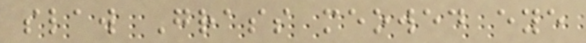slaw Grass meowed eye
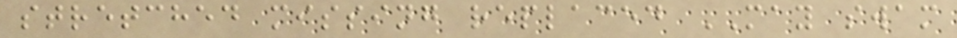stretched missing replaced MAY swam
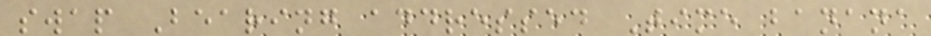swap Bearing addressed Time banana
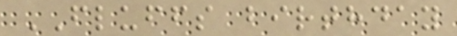FLUFFS birthday
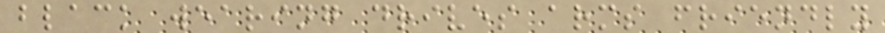black wearing drives arms friendly
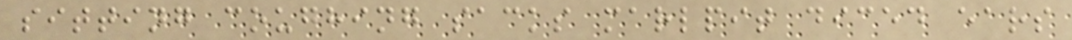sitting coughing sacks marlpit diced ears
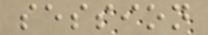session
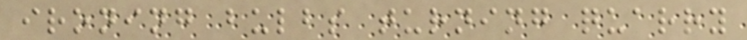ironing bulbs turning quarry
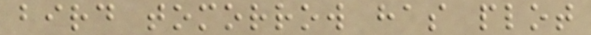bird tomorrow has plot
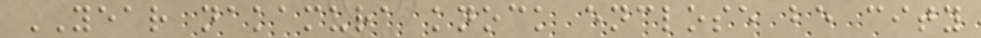YEAR nakamura knock enclose be city
